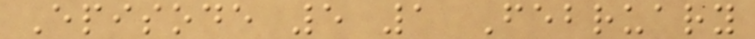Episode 5 1 February
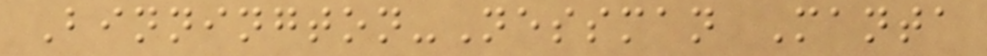Binnington-Nessman Manta
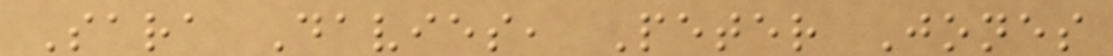Sara Davies, Peter Jones
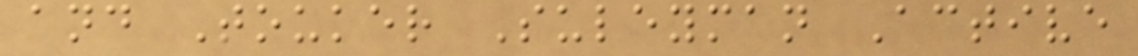and Touker Suleyman Active
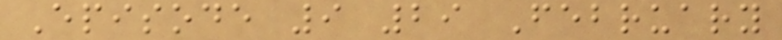Episode 9 29 February
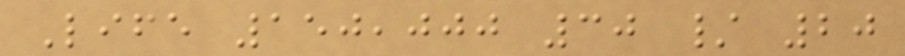Life 150,000 30 / 20
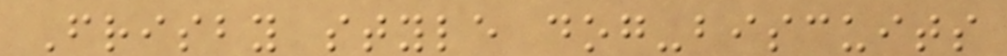Frisby style dog-biscuits
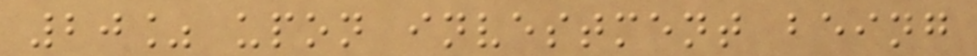20% upon investment being
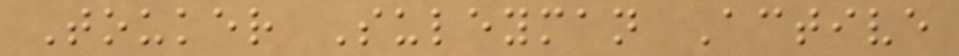Touker Suleyman Active
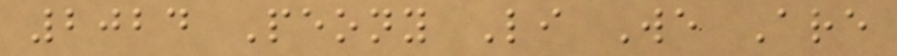2024 Peony Li We Are
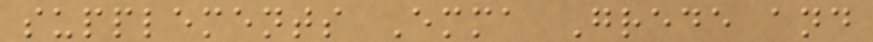supplements Emma Grede and
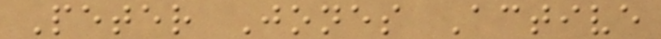Peter Jones Active
